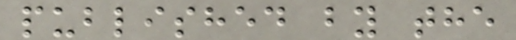published by the
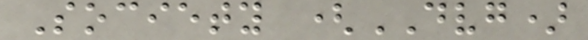Society (DVG)
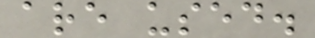are used.
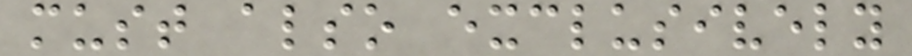must also exclusively
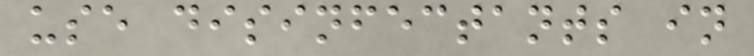use disinfectants in
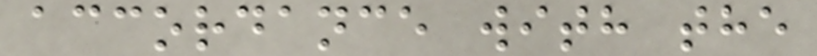accordance with the
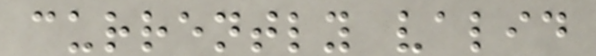currently valid
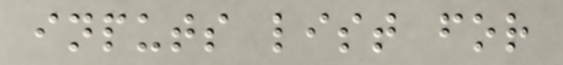inputs list for
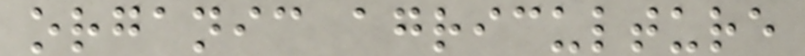organic agriculture
